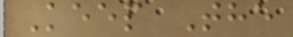Keep The
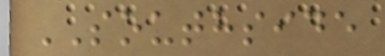SOUTHSIDE
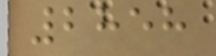2858
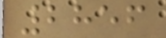2856
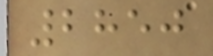2850
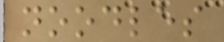noodles
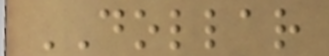DOLLAR
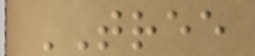TREE
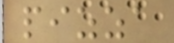pizza
